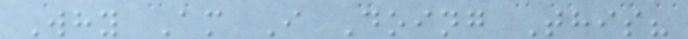Why Am I Doing This?
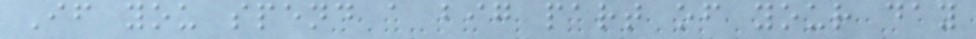If you spend a big part of your day
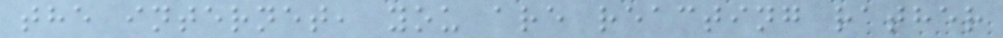the internet, you are reacting rather
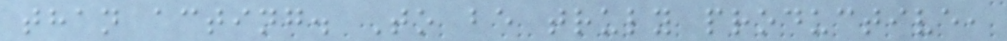than acting. To be truly productive,
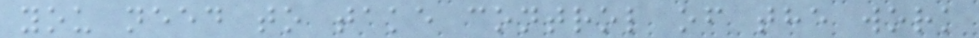you need to take control of the work
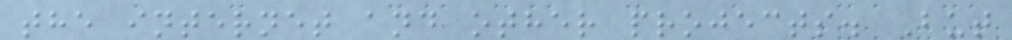the internet and other projects. But
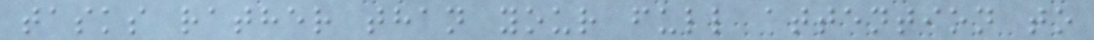tasks rather than your full attention to
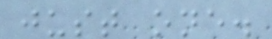just one.
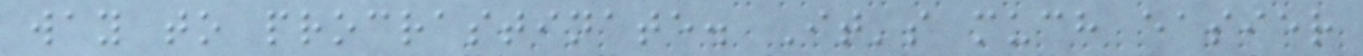way to procrastinate. It's much easier
